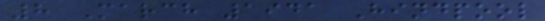8 March 1941 Hindpool
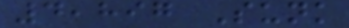4,897 Sunk
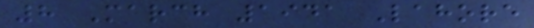8 March 1941 Lahore
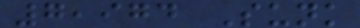7,974 Sunk
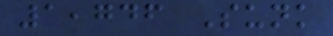1,746 Sunk
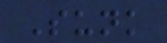Sunk
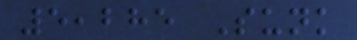5,285 Sunk
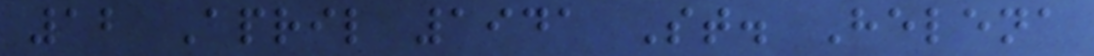12 April 1941 St. Helena
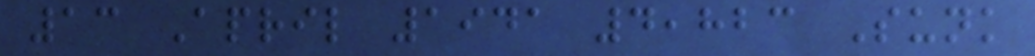13 April 1941 4,823 Sunk
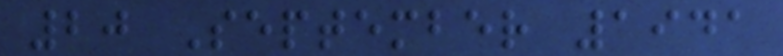20 September 1941
